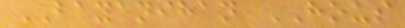BAYANIHAN HOUS
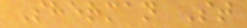Sherman St
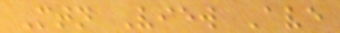Mtn View Ave
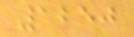1250
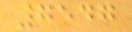7547
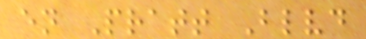en Pratt Blvd
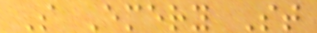S Emery St
